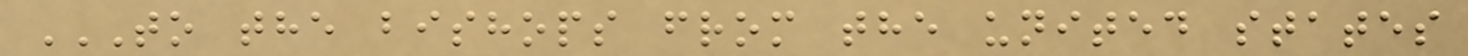TO THE BISHOPS FROM THE UNITED STATES
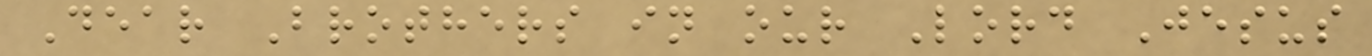Dear Brothers in our Lord Jesus
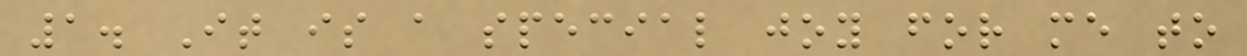1. It is a special joy for me to
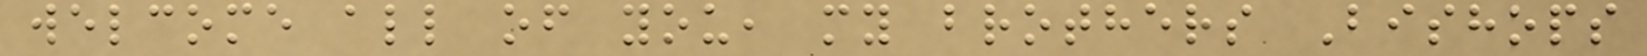welcome all of you, my brothers Bishops
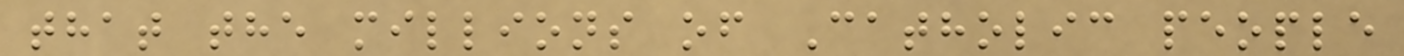that the millions of Catholic people
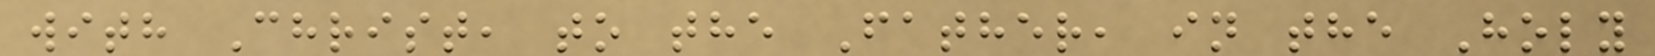with Christ, to the Father, in the Holy
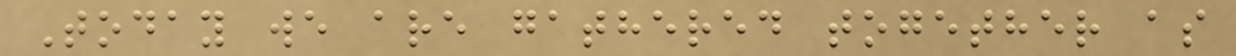Today we are gathered together as
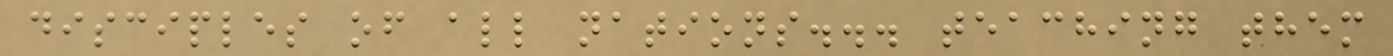disciples of all nations... teaching them
